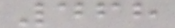468
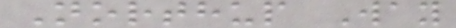Northup Way
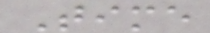Time
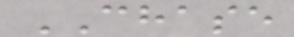CHASE
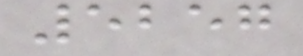5257
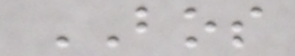BOS
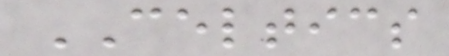CELTICS
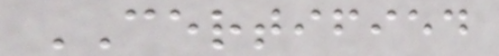CERTIFIED
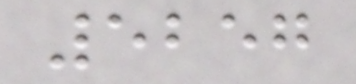5257
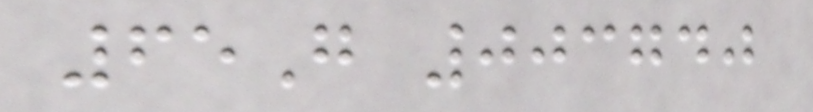65G 003740
